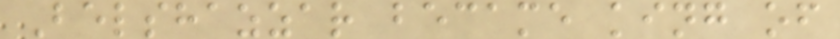Belshazzar became king of
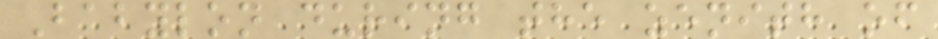Babylon during the zenith of
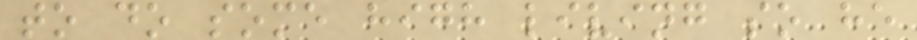to do some high living so he
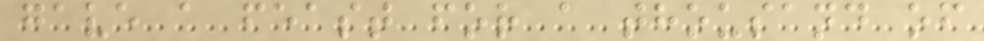gave a feast for a thousand of
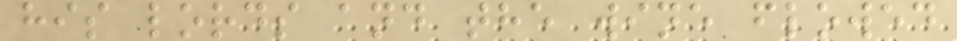his lords and the wine flowed
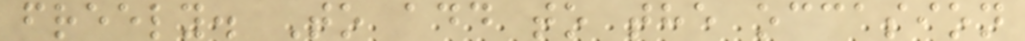freely. To add to the occasion
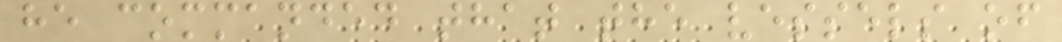he commanded that the vessels of
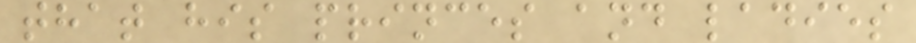that his princes and ladies
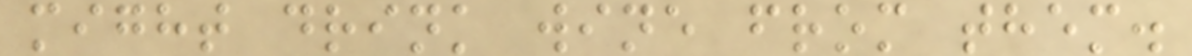might drink wine from them.
